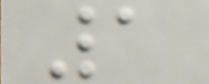1
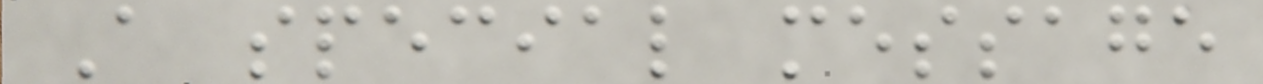A special message
